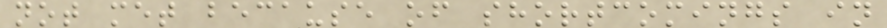not met because of shortcomings in
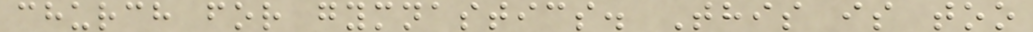church for gymnastics. This is too
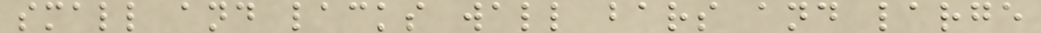small and lacks wall bars and large
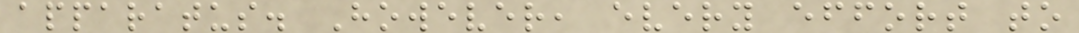apparatus. However, every effort to
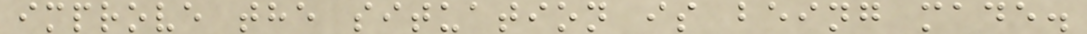improve the situation is being made.
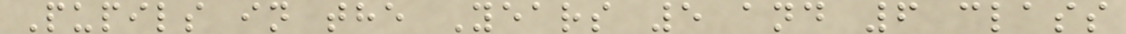Pupils in the Years 5 and 6 class
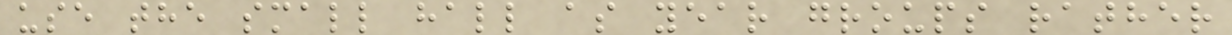use the small hall as year groups rather
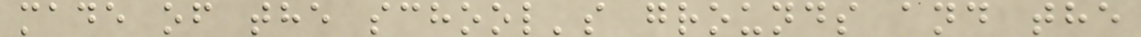made of the school's grounds and the
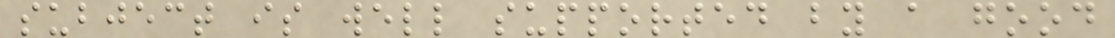subject is well supported by a good
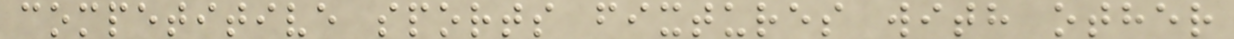competitive sports fixtures with other
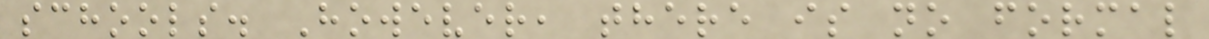schools. However, there is no formal
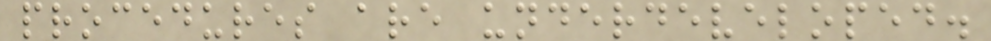procedures are underdeveloped.
